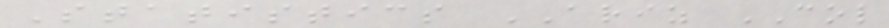Statistics ARIZ COL
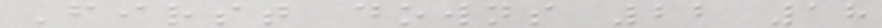First downs 22 18
